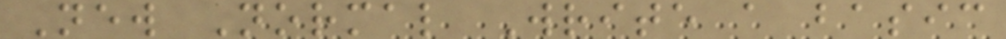New Normal Write a basic
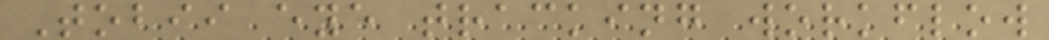Tobii eye tracking workflow
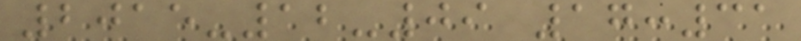2015-12-09 17:31
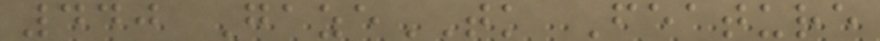440 GazeTK Feature
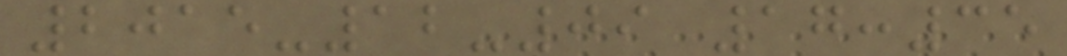2015-12-09 17:35
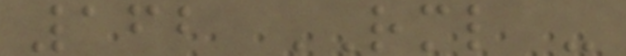162 RML -
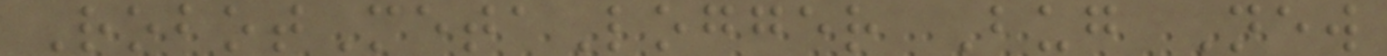RobotMetaLogger Bug New
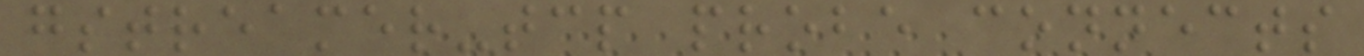gstreamer-tcp probe connects
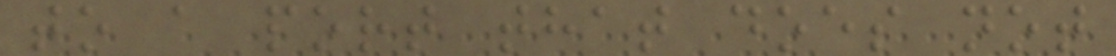to a port that does not
